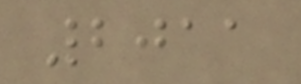2011
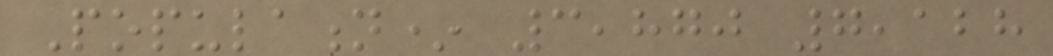Population* 3,870 7,128
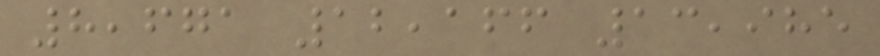8,671 12,166 13,985
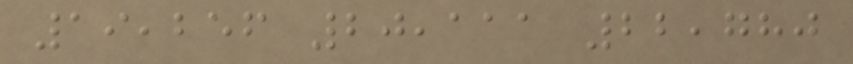19,256 20,111 22,780
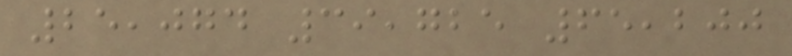25,074 39,725 65,200
